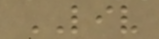LIV
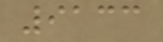9133
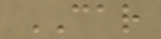CAR
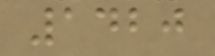1420
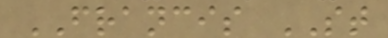FRANCIS ST
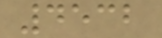4532
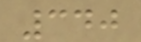340
